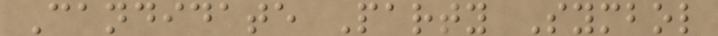Candidate Party Symbol
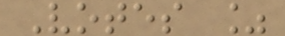Votes %
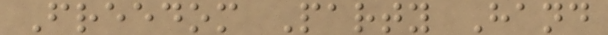Freedom Party Hand
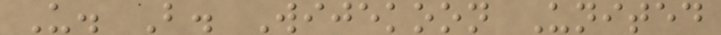U. B. Wijekoon United
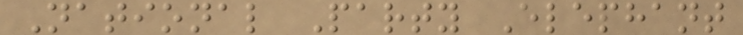National Party Elephant
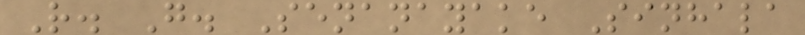R. G. Senanayake Sinhala
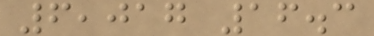6,017 16.3
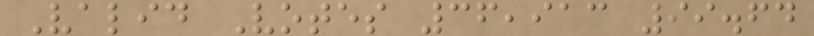Valid Votes 36,913 99.64
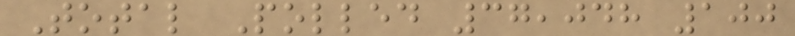Total Polled 37,048 100
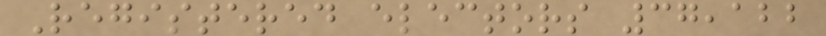Registered electors 37,122
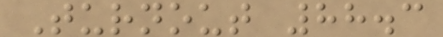Turnout 88.3
